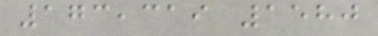173,319 1580
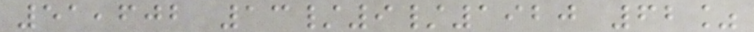51,602 13/9/1920 62%
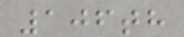106th
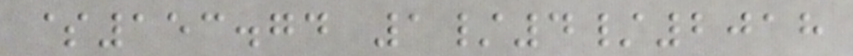$153.74 1/4/2018
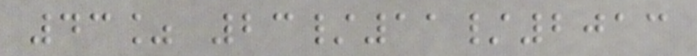43% 23/11/2013
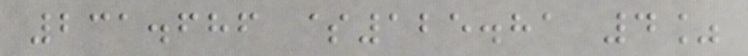231.686 $125.81 4%
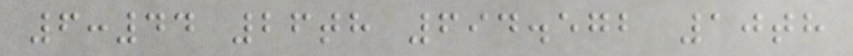6:44 26th 694.572 10th
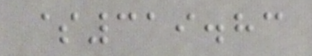$319.83
